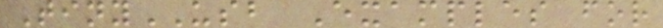TinyUSB Examples for
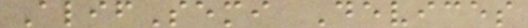AlifSemi Devices
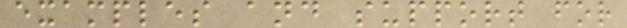examples and support for
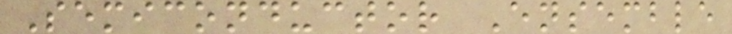Semiconductor Ensemble
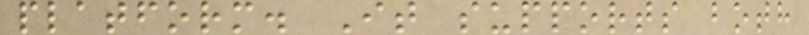platform. It supports both
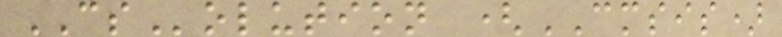CSolution (CMSIS)
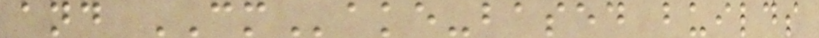and CMake-based builds
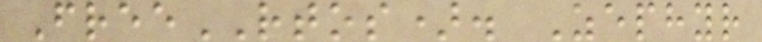FreeRTOS). Zephyr
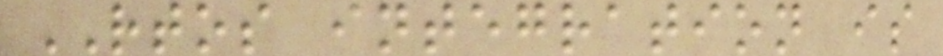RTOS integration is
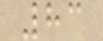83
